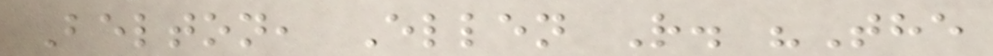Belton, Ellen R. "The
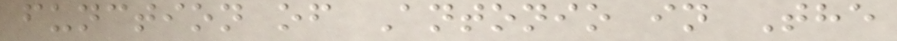function of Antonio in The
